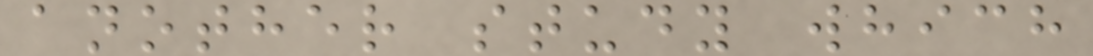another study which
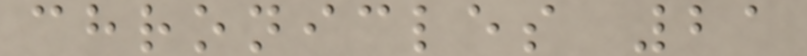chronicles 21
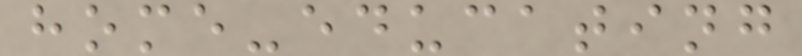home-educating
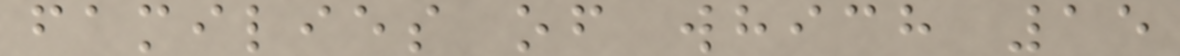families of which 15
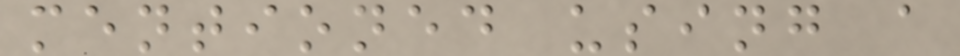mentioned using a
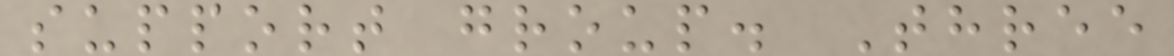support group. Three
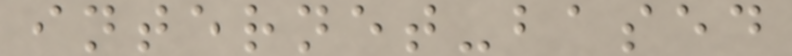internet-based
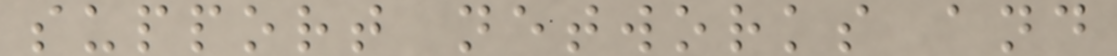support networks and
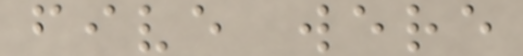five were
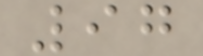97
